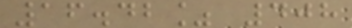16.42% 408
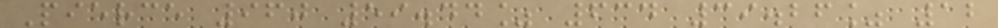Pierce 960 59.44% 634 39.26% 12
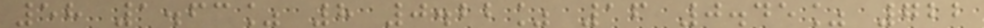58 1.63% 8 0.22% 16 0.45% 722
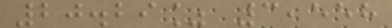20.29% 3,558
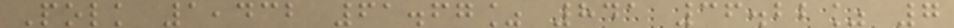Polk 1,432 61.67% 841 36.22% 7
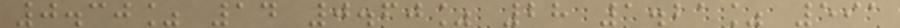0.30% 14 0.60% 28 1.21% 591
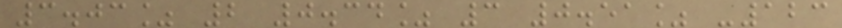3.03% 2 0.34% 3 0.51% -123
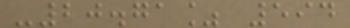-20.71% 594
